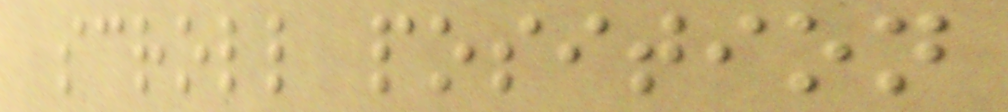scroll position
